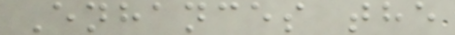Enhances the
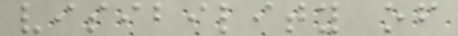visibility of
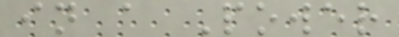in a Power
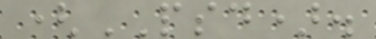(PSD).
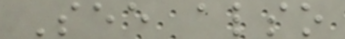See also
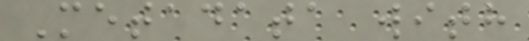Metadata with
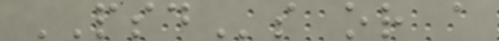PSDs or a
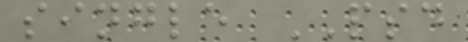single PSD
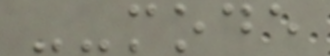--mode
